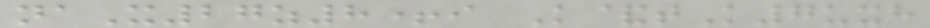naX27z8+i K&tK7uxh
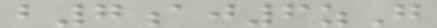b7aj6zG
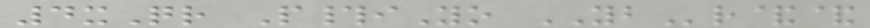4xQr P#iYo YBr&&
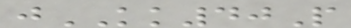jKK40P
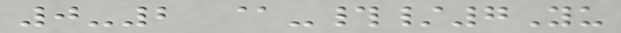0-2 @-#/7Yu
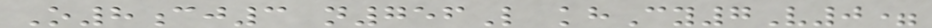O8cj3 n756L khCy7V0=
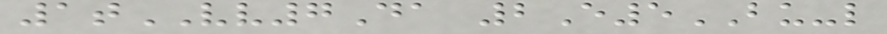1tVV7Da 2E5BU-l
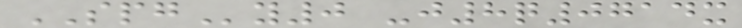SPGy0 -j8q0714x
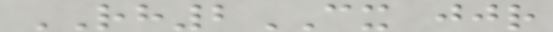RH2CX jjr
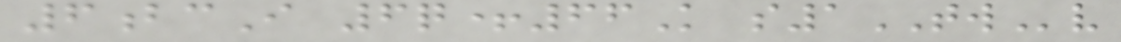6bcI 6q+66K s1TWv
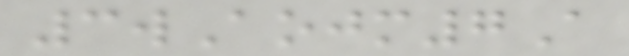3wAojm7A
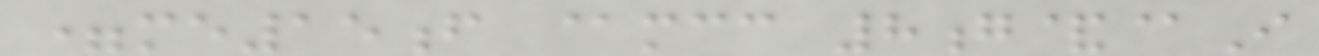=me15f @mcc 8g&@I
